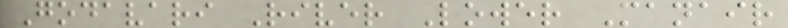Godavari River Lower Manair
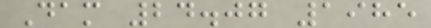Dam 24.07 1985
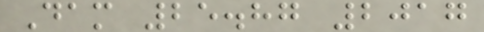Dam 25.87 2017
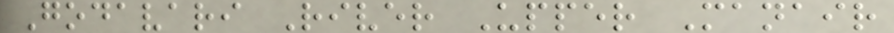Godavari River Upper Manair
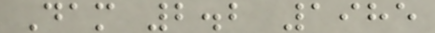Dam 2.2 1985
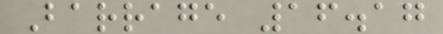Barrage 16.17
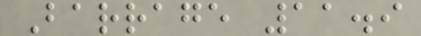Barrage 11.9
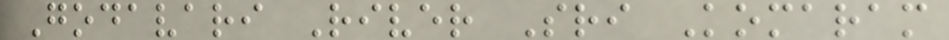Godavari River Sri Komaram
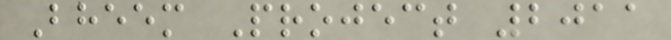Bheem Project 2011
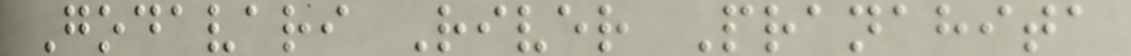Godavari River Pranahita
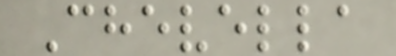Chevella
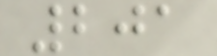201
